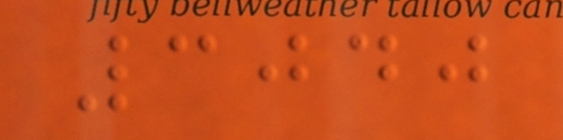3040
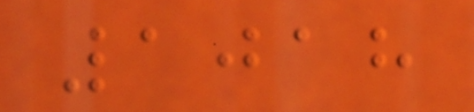1018
